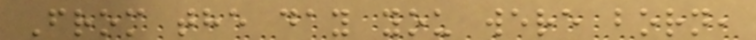From the day you were born,
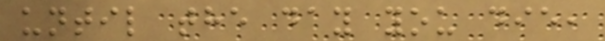until the day you die,
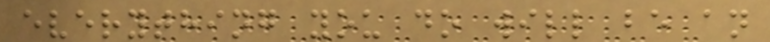everything you do will be an
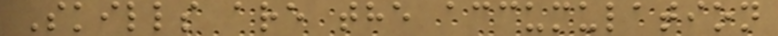Skills are the accumulation
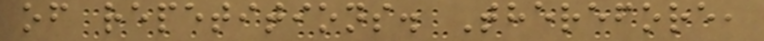of repetitions. Therefore,
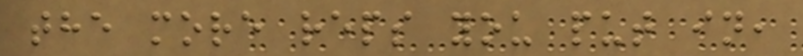the more reps you put in,
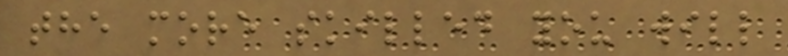the more skilled you will
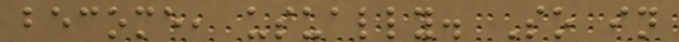become, usually. So in
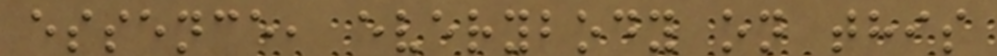essence, everybody on this
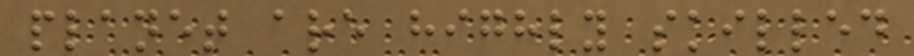planet are highly skilled
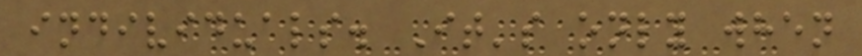individuals. It's only when
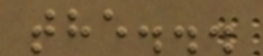the...
